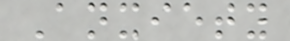Anxiety
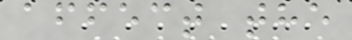affect the
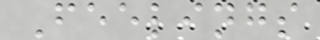Feelings
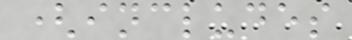(includes
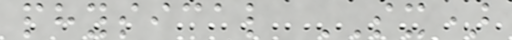physical SX)
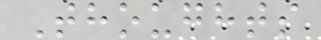Thoughts
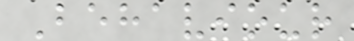Behaviour
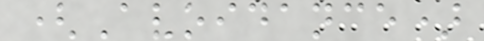(Avoidance)
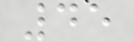45
